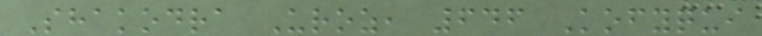Shakodra Uroz, 646 Kofyqui
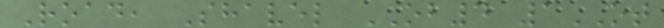Road, Shavel OB4 1OT
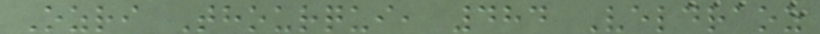Ozri Thourqui, 484 Veldraoz
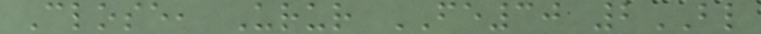Close, Urur FE30 2BL
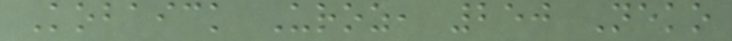Kobaick Uroz, 250 Neko
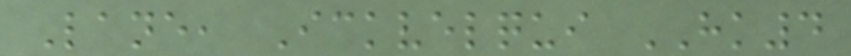Lane, Ickvelqui HK4
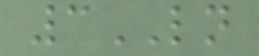3LN
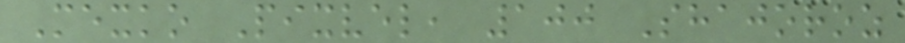Mexko Pixvel, 100 Shajoroz
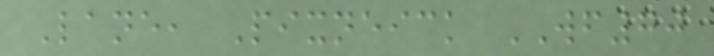Lane, Pixneick WF70
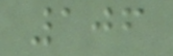106
